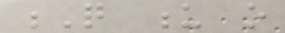Q u o
